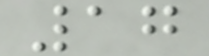17
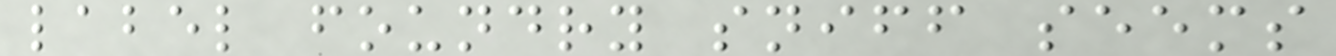label foundry sniff seems
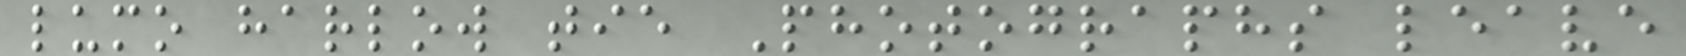lumo harlow tie Photographs leave
